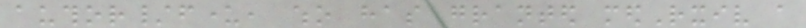author/funder, who has granted medRxiv a
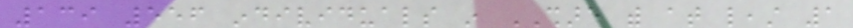139 556 individuals in SHARE with at least 1
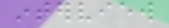interview
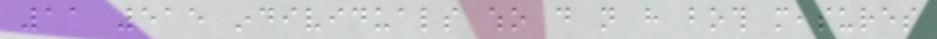11 515 individuals who do not have both measures
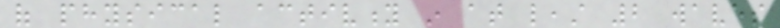of physical activity in at least 2 waves
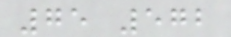75 572
